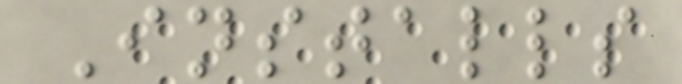Installs
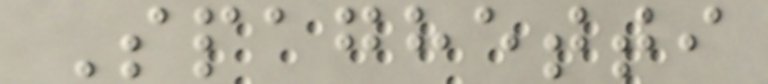Spaghetti
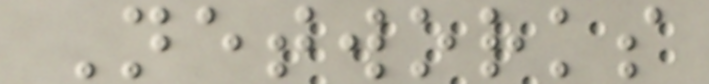Networks
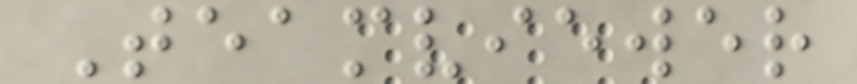Teamviewer
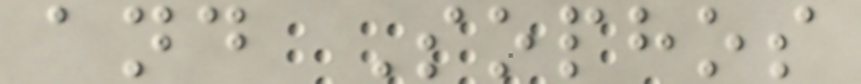and Sophos
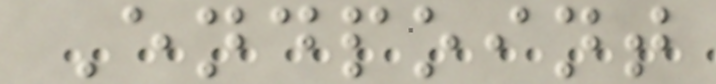Endpoint
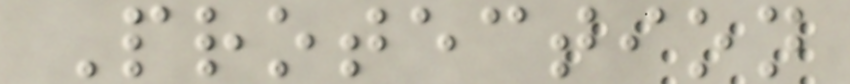Protection
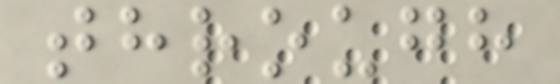through
